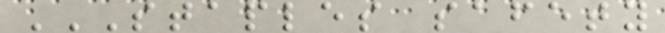STAPLES SAFETY
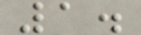1.
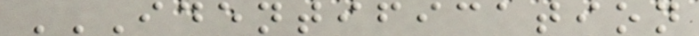IDENTIFICATION
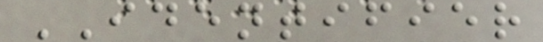IDENTIFIER
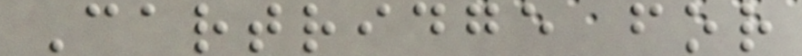Cartridge for
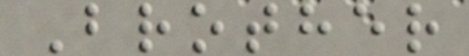Brother
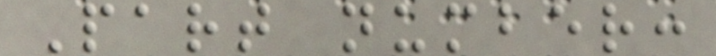Part number:
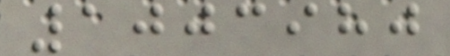1003980
